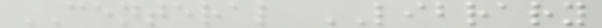CENTERAL LIBRARY
